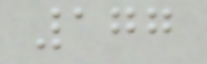177
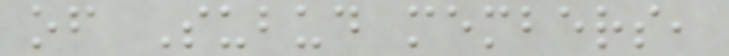of Subud members,
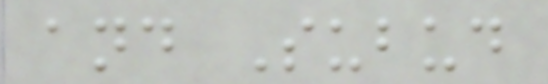and Subud
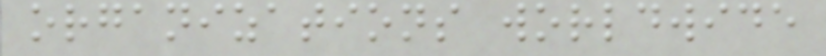organizations worldwide
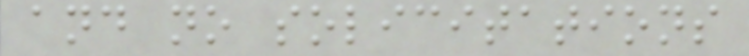and no solicitations
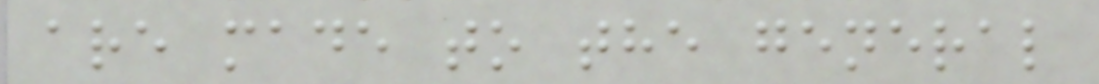are made to the general
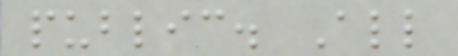public. All
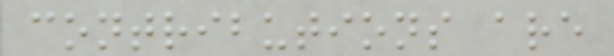contributions are
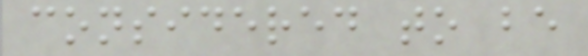considered to be
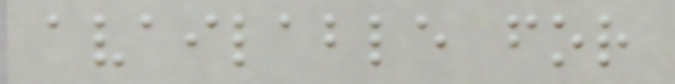available for
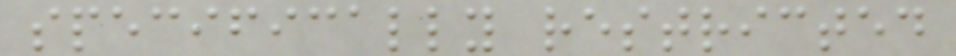specifically restricted
